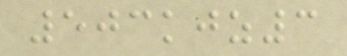503kjz3
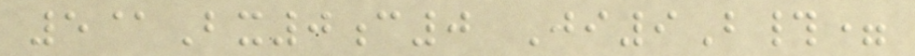5@Bx0c0 Ji9B#=
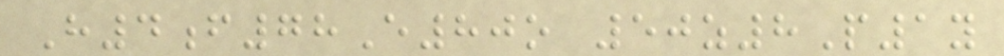H4f78E80o 50z8P1y
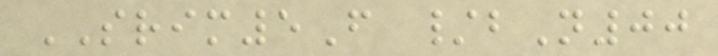SRIM5F /bN00
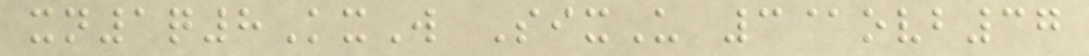xn1q8KxW SixU 3@ovb37
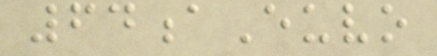64aEuvo
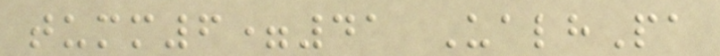tumm6=41 UalhPa
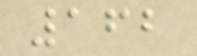162
